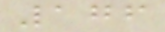176
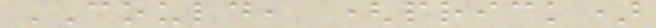COULD, (prick)
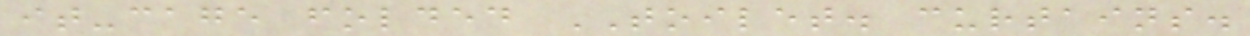it-cage folded TOILET. curtains.
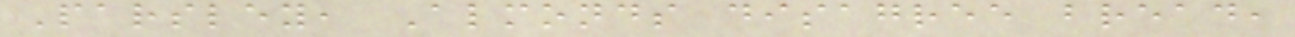Parsley, Almonds disagree bread,
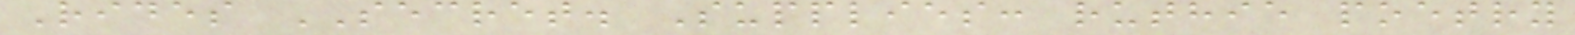Rides SECRET. Supplies: ruthie poetry
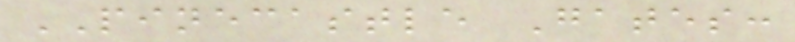PINECASTLE Gates:
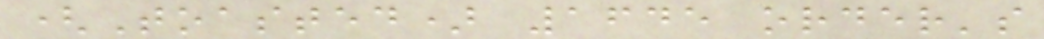(Toasted) 1645 order's
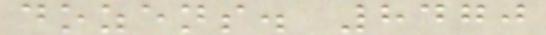dozens. 8470
